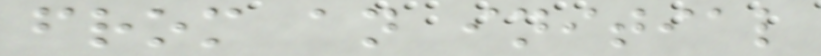from an initial
